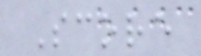Score
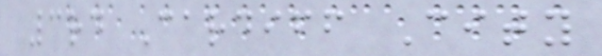3rd Cardiff City
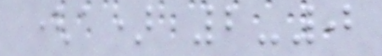(a) 2-0
